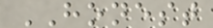HONEST
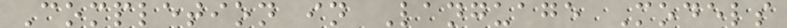Completion in Language Models
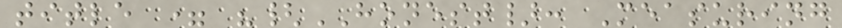title = "{HONEST}: Measuring
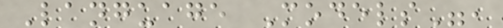Language Models",
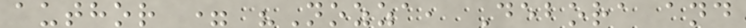author = "Nozza, Debora and
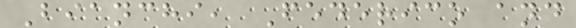Bianchi, Federico and
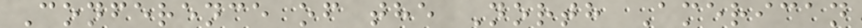Conference of the North American
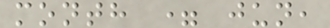month = jun,
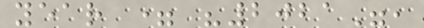year = "2021",
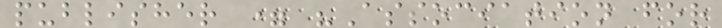publisher = "Association for
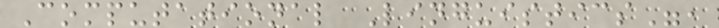Computational Linguistics",
